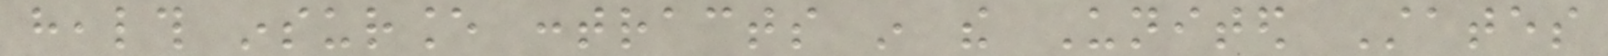health insurance contracts in the United States
